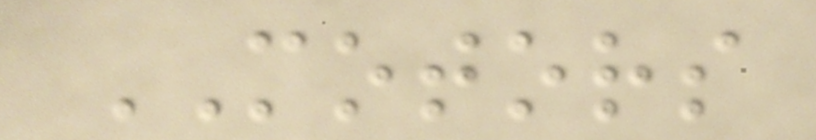MOTORS
